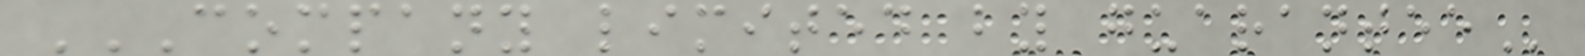COMPANY LIMITED BY GUARANTEE
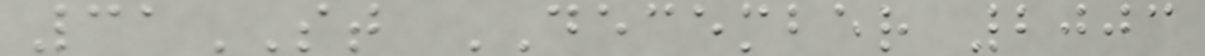31ST DECEMBER 2003
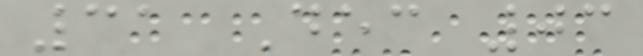31 Dec 03
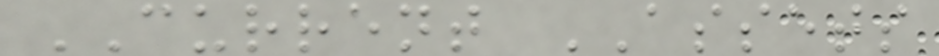CURRENT ASSETS
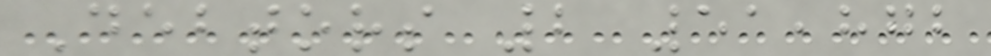Debtors 2 51,872
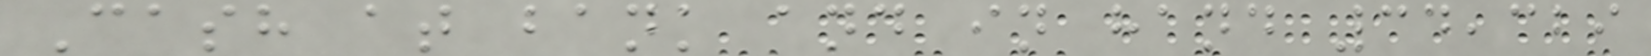Cash at bank and in hand 34,329
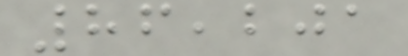86,201
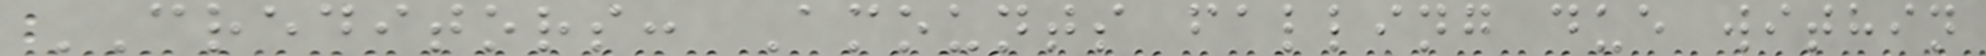CREDITORS: Amounts falling due within
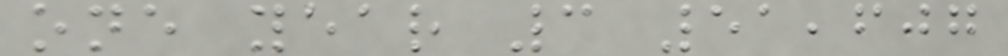one year 3 51,607
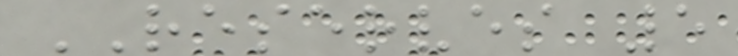RESERVES 5
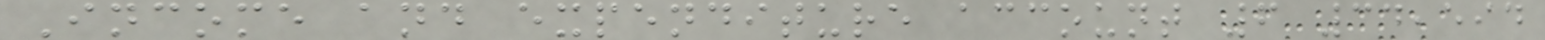Income and expenditure account 6 34,594
